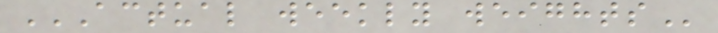ACTUAL WEEKLY WEIGHTS
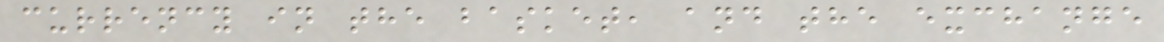currency in the basket, and the exchange
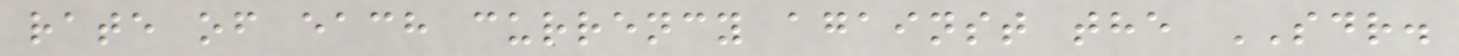rate of each currency against the SDR.
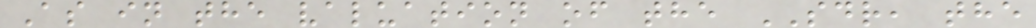As in the valuation of the SDR, the
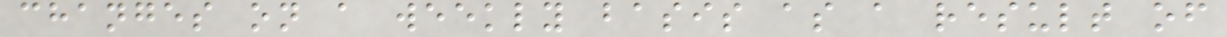changes on a weekly basis as a result of
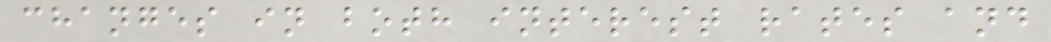changes in both interest rates and
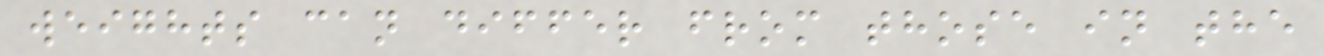weights can differ from those in the
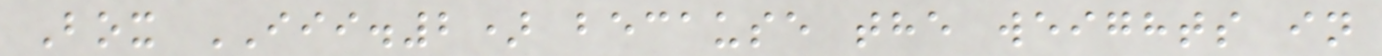Box III.2) because the weights in
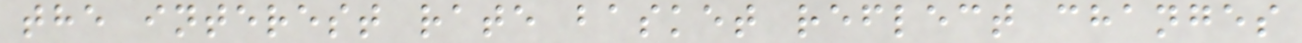the interest rate basket reflect changes
